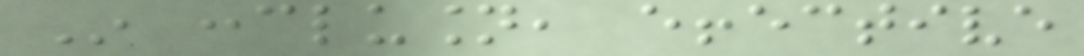In conclusion, effective
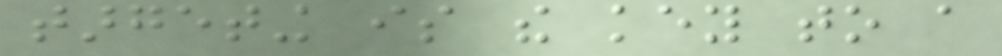targeting is the key to a
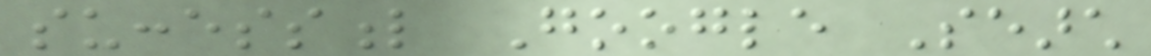successful Google Search
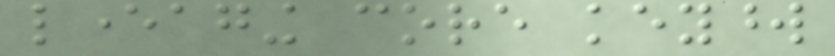leveraging core keyword
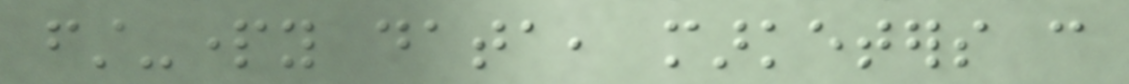first-party data, marketers can
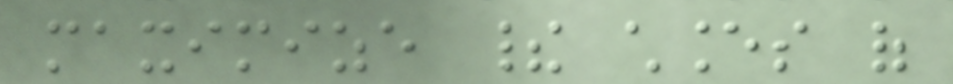maximize their chances of
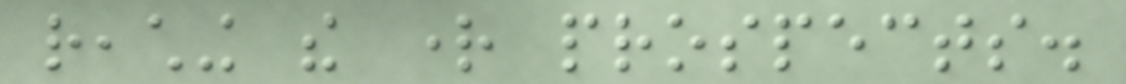reaching the right prospects.
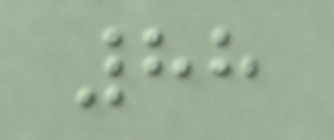88
